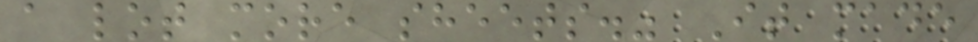a lot more sheets." It made
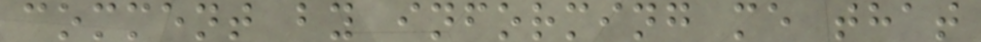comment by informing me that
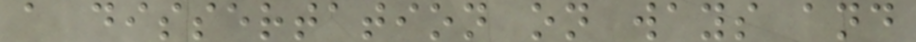a dissertation on ways and
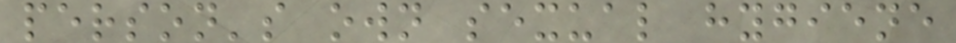person's own sexual hygiene
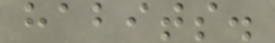habits.
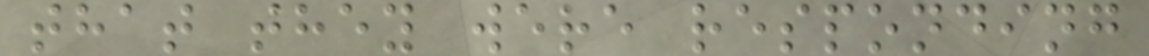that they were responding
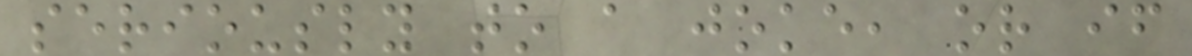seriously to a joke, or if
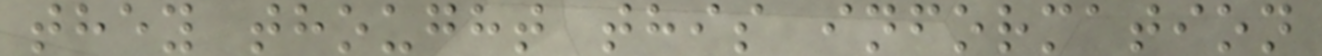they thought this information
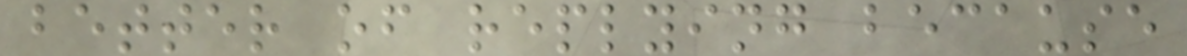better of replying because
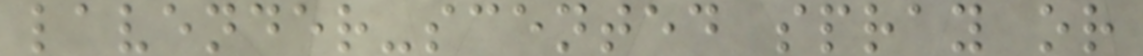lavender-scented spray or
